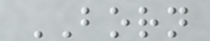BORN
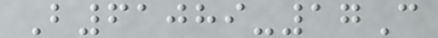B61089-17C
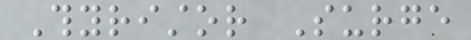Thyristor Surge
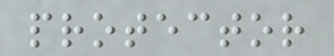protector
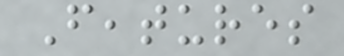Features
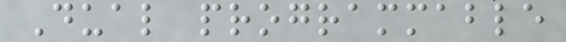Dual programmable
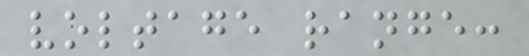voltage range:
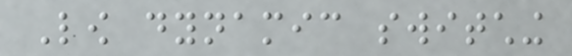Low dynamic switching
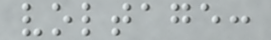voltage:
